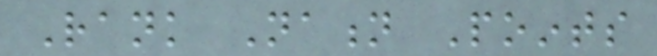Rank Nation Points
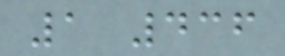1 436
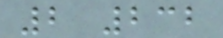2 232
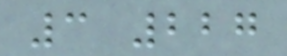3 227
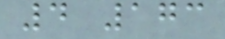4 173
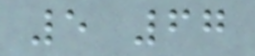5 67
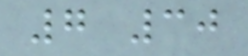7 30
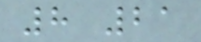8 21
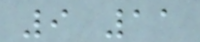9 11
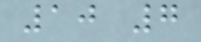10 7
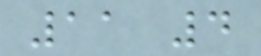11 4
